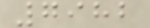7982
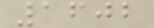1602
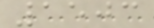1503
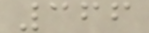366
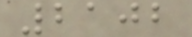2102
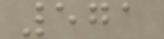571
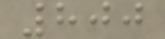800
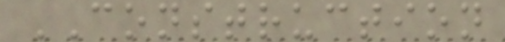CONSTRUCTION
